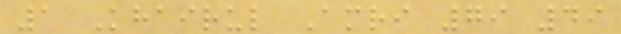1 Khairul Amri 79 49
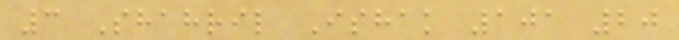3 Shahril Ishak 101 20
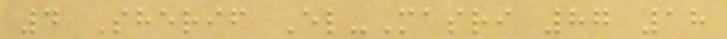4 Sherif El-Masri 87 18
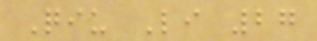Qiu Li 27
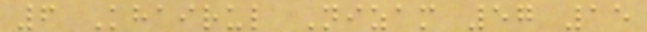6 Khairul Nizam 57 15
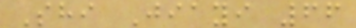Shi Jiayi 66
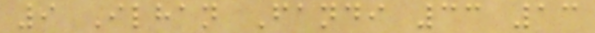9 Ilhan Fandi 33 13
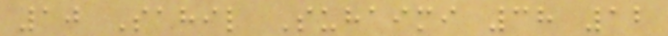10 Sahil Suhaimi 38 12
